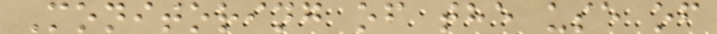Monitoring of the use of
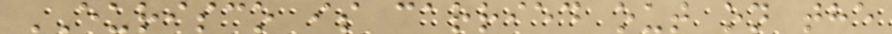EURISCO is carried out on the
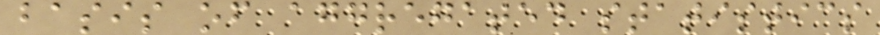basis of aggregated statistics
